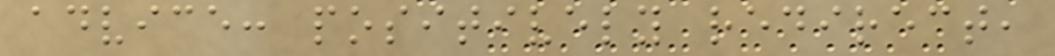advice: positively redirect,
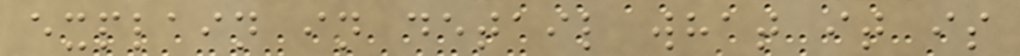explain in detail what it is
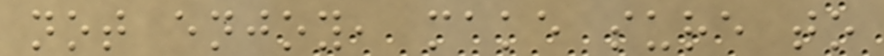not enjoy, make sure to
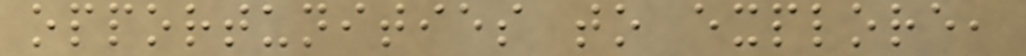opportunities to explore,
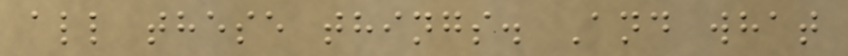all these things. And what
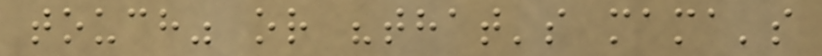touch" or "that's mama's
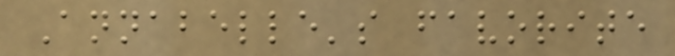Annabelle's favorite
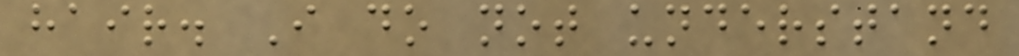hair. I do not understand
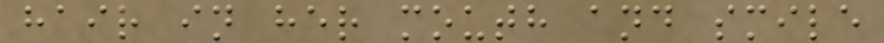hair in her mouth and smile
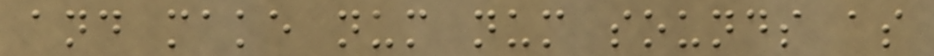and make num num sounds as
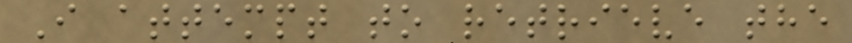I attempt to retrieve the
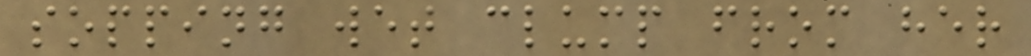sopping wet clump from her
